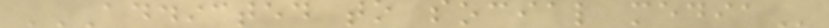ADDICTED TO SOCIAL MEDIA
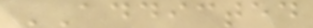ADDICTED
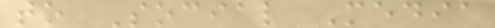to Social Media
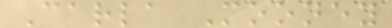Carla Mooney
